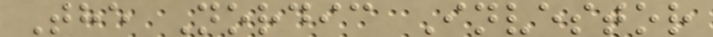The Nordic Investor
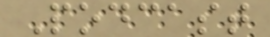Podcast
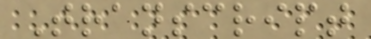Transcript
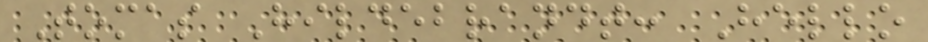Tomas Hildebrandt: Hello
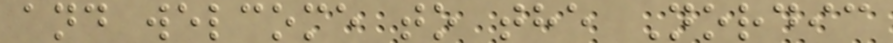and welcome to the Nordic
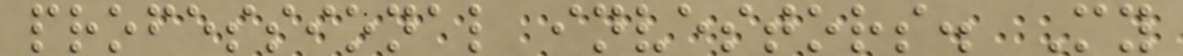professional investors. My
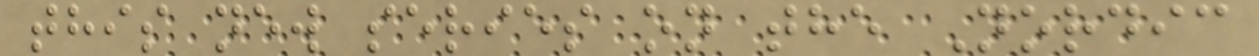this new series on the Nordic
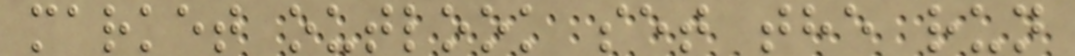market outlook set the run
